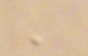'
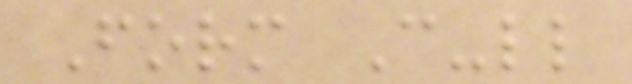Form C-ll
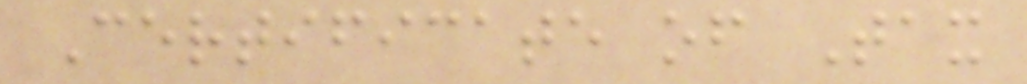Certificate of Tax
